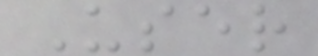User
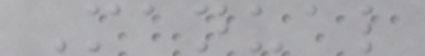Manual
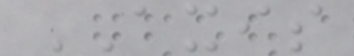AXIS
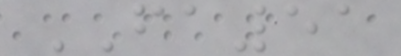FA51
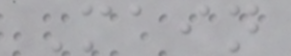Main
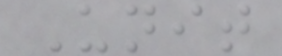Unit
